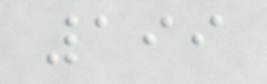199
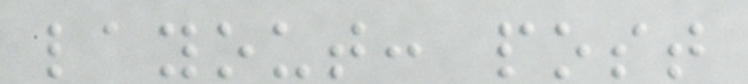layout: post
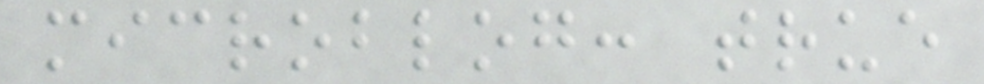microblog: true
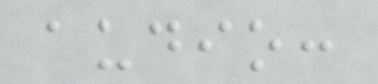audio:
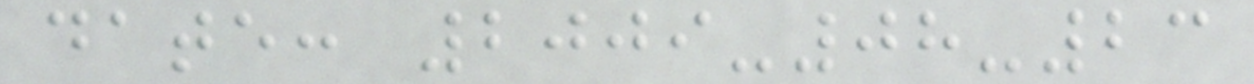date: 2009-08-23
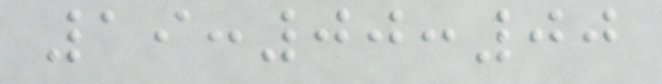19:00:00
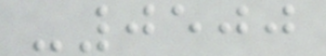-0500
